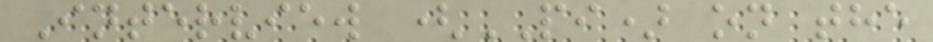Interview (PI) on the
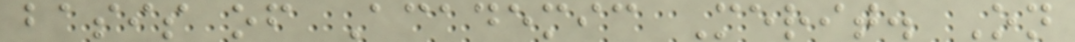basis of Academic Merit. On
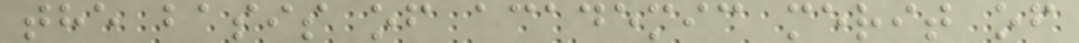the basis of academic merit of
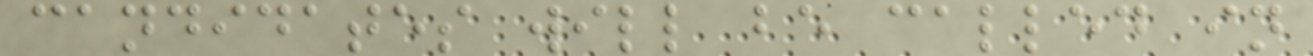candidates will be called in
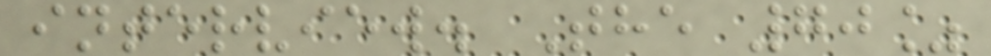interview. The 70%
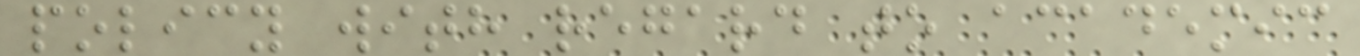policy with regard to academic
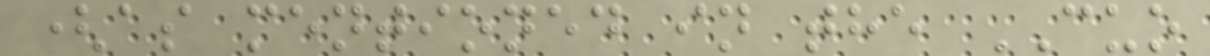(as mentioned in the CUO
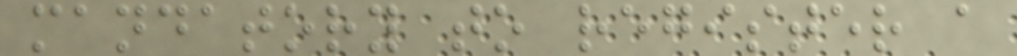mandatory to register a
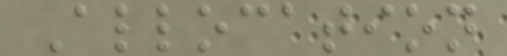Allocation
